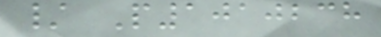/ P1010238
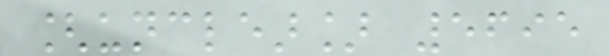[unclear] 5695
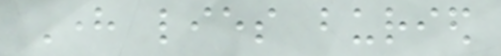Here lies buried
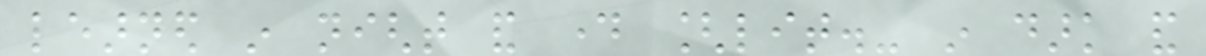learned in night and day [lit.- in dark and
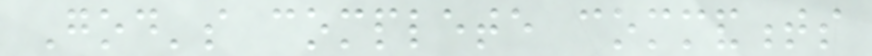God's complete commandments
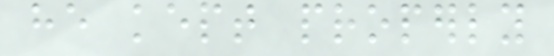he kept properly
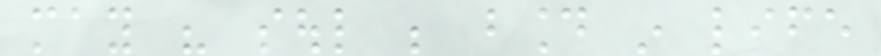may his soul be bound in life
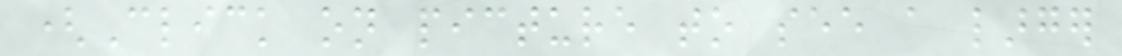(Click on picture to see a larger
